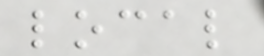local
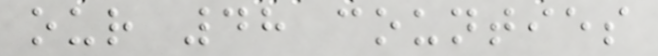our 48 counties
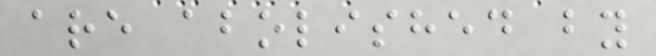are abolished by
